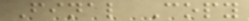Final Copy
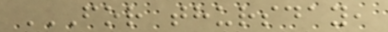FOR THURSDAY,
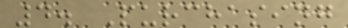4. Purchasing
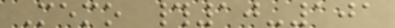Memo #10-101
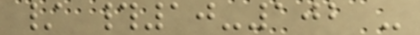/ #10-102 -
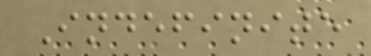Indefinite
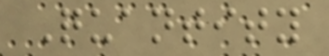Quantity
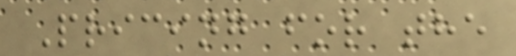Pricing for the
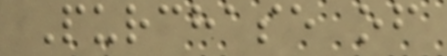Purchase of
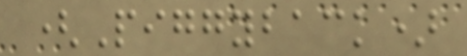(Piggyback)
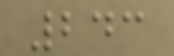243
